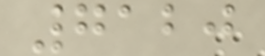7120
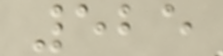525
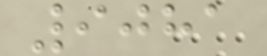9081
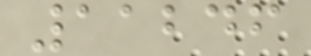11246
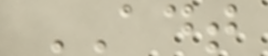ADT
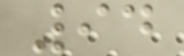94
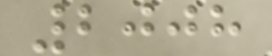2008
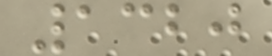1320
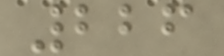226
